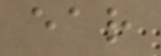ear
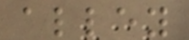alley
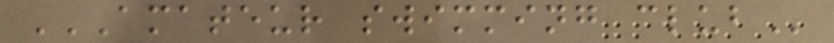AMATEUR SWIMMING CLUB
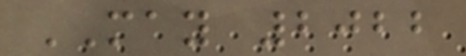MAY 2022
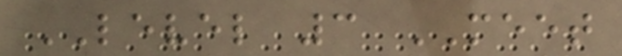LEVEL 3 MEET
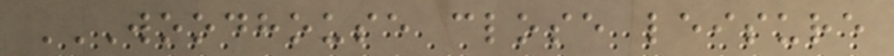WOODHOUSE CLOSE LEISURE
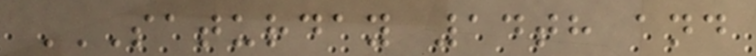SATURDAY 14TH AND
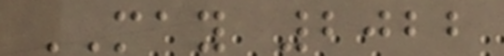MAY 2022
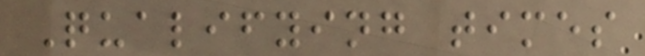Qualifying times
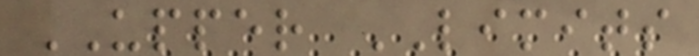UPPER LIMITS
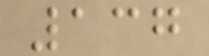137
